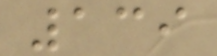139
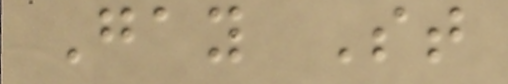Gay St
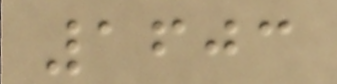1603
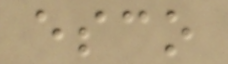esco
